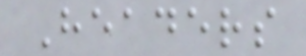Headers
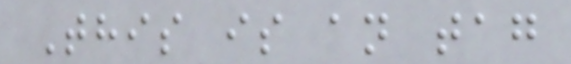This is an tag
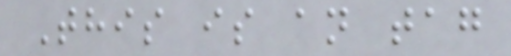This is an tag
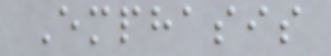Emphasis
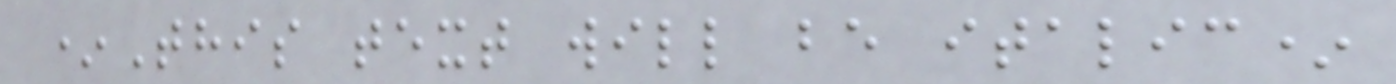*This text will be italic*
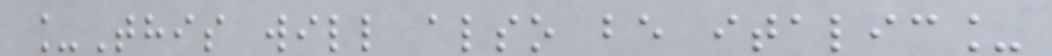_This will also be italic_
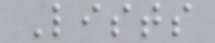Lists
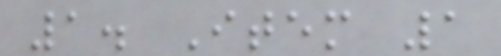1. Item 1
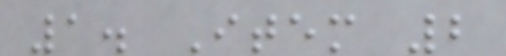1. Item 2
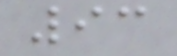93
